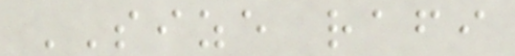SIZE rafi
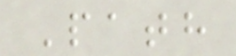Path
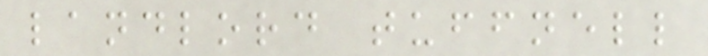landlord tuffnell
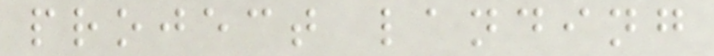project landing
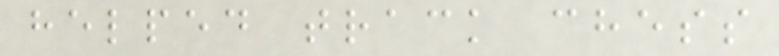helped track chess
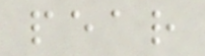pear
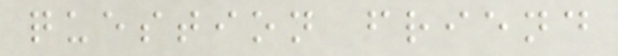question friend
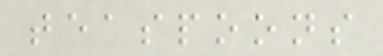teaspoons
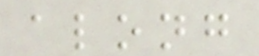along
